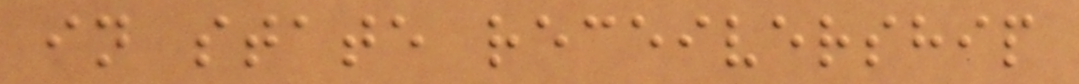in state receivership
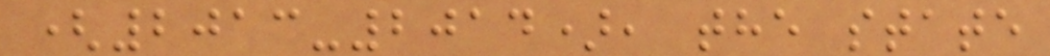(2013-2014), the state
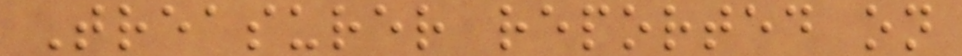Treasurer reported on
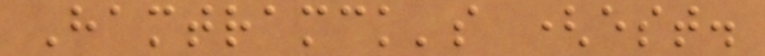Hamtramck's (est.
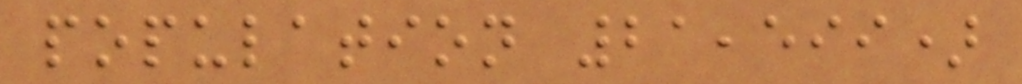population 21,599)
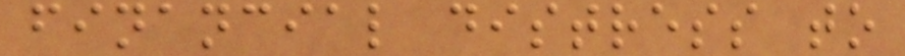financial distress to
